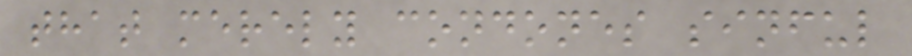that merely condones sinful
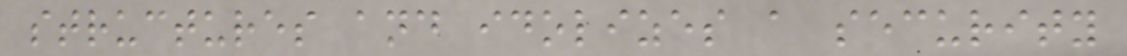structures and idolizes a security
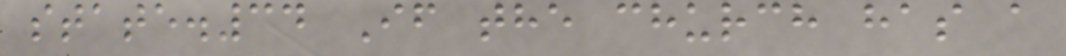state.34 If the church has a
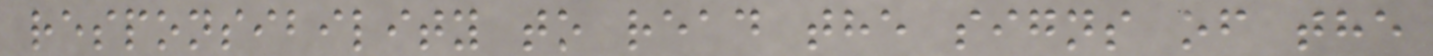responsibility to read the signs of the
